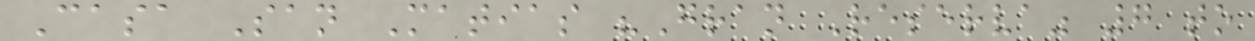Casa San Matias "Gran Reserva" 7 to
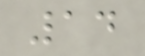14
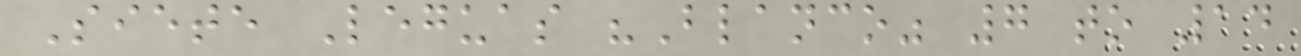Siete Leguas "Blanco" 7 to 14
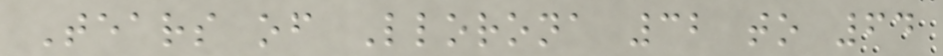Tears of Llorona 32 to 64
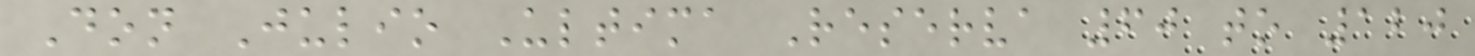Don Julio Ultima Reserva 60 to 120
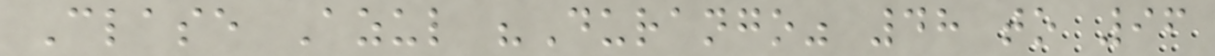Clase Azul "Durango" 48 to 96
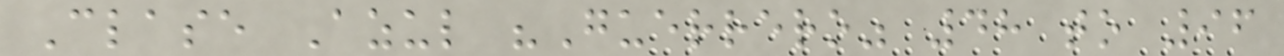Clase Azul "Guerrero" 48 to 96
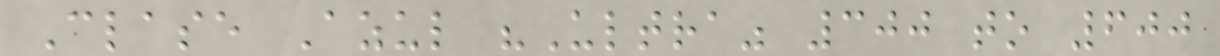Clase Azul "Ultra" 300 to 600
